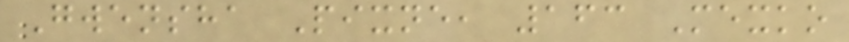Gwensha Pixne, 163 Mexko
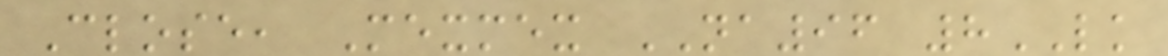Close, Mexmex NA96 8LK
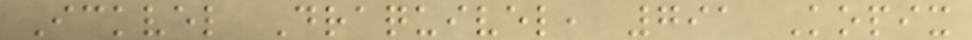Ickvel Draquivel, 791 Kopix
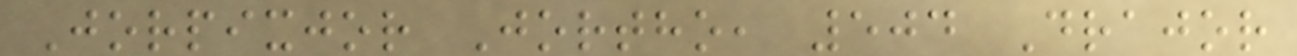Jorpixjor Jortho, 504 Drajor
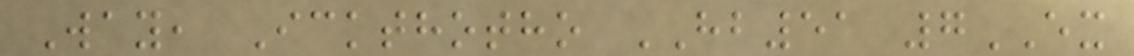Way, Ickthotho HB51 7EX
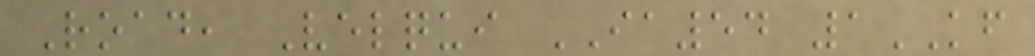Road, Velqui IA54 1KF
